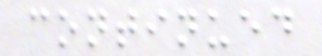continued
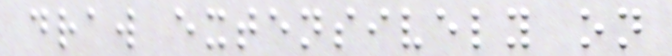draw extensively on
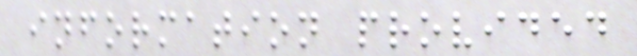information provided
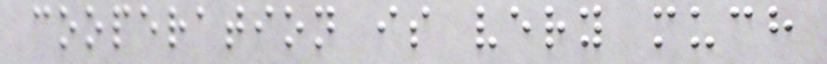cooperation is very much
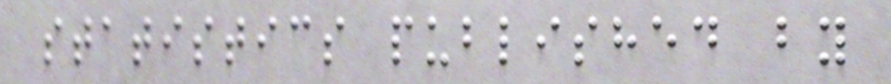statistics published by
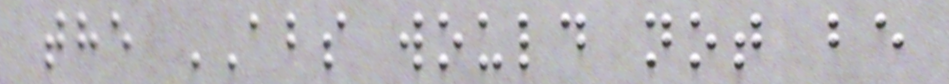the ABS would not be
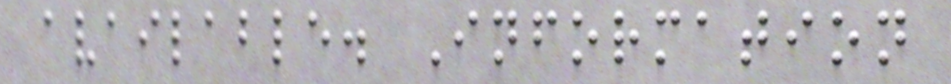available. Information
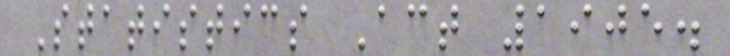Statistics Act 1905.
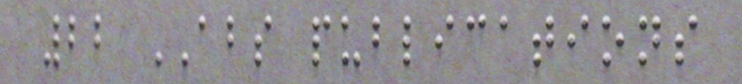22 ABS publications
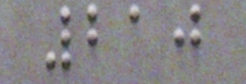210
